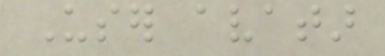User avatar
